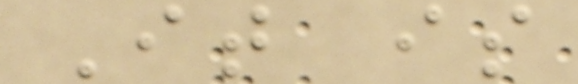It is
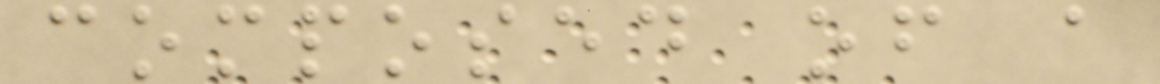composed of a
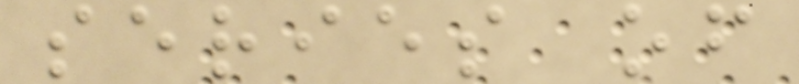series of
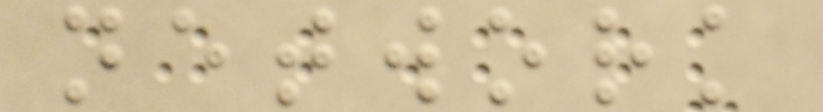network
